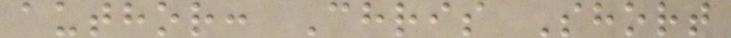author: Chris Short
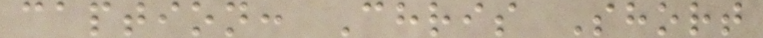caption: Chris Short
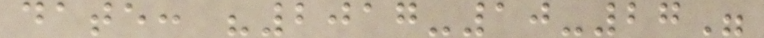date: "2017-10-27"
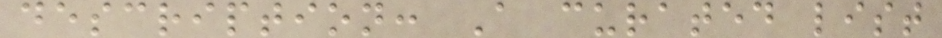description: A curated list
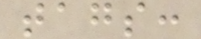tags:
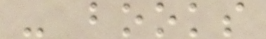- books
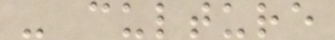- culture
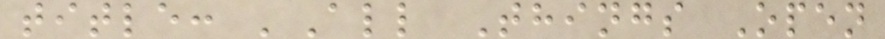title: 'All Things Open
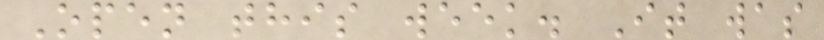Open this week. It was
